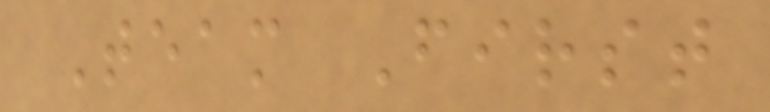Team First
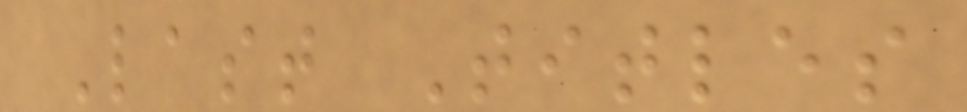Last Titles
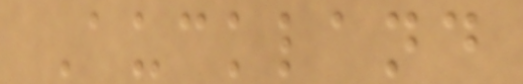Auckland
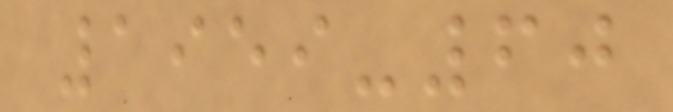1959-60
